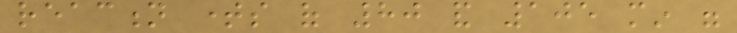reaction times of 80 and 105 min were
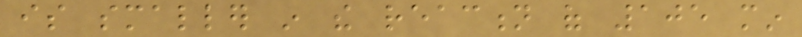is smaller in the reaction of 105 min
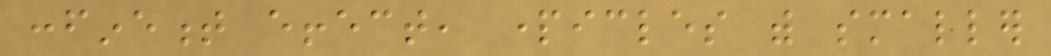confinement effect, particles with smaller
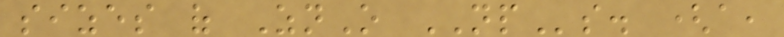sizes of ZnO NPs. (a,
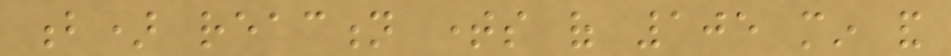b) reaction times of 105 min and
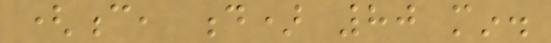(c, d) 80 min.
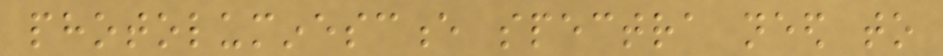photoluminescence spectra need to
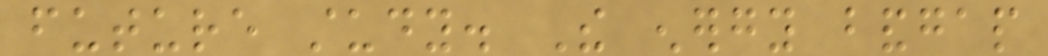future study. The energy bandgap
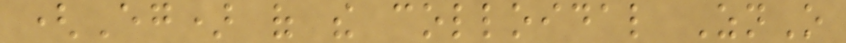(Eg) of the colloidal ZnO
